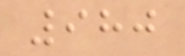980
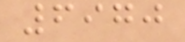6970
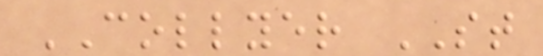COLLYER ST
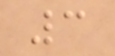3
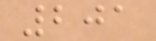201
